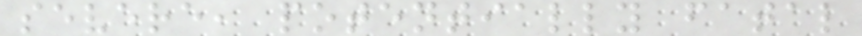severe, potentially fatal
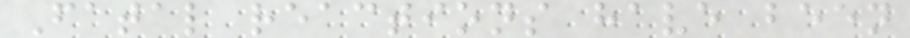Fatal reactions have been
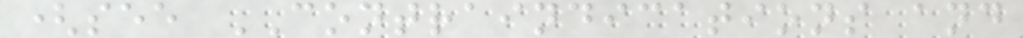(see CONTRAINDICATIONS and
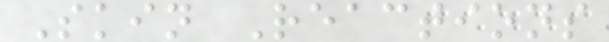Skin Reactions
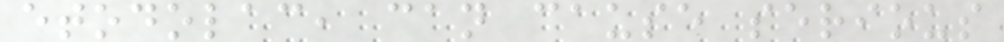etodolac, can cause serious
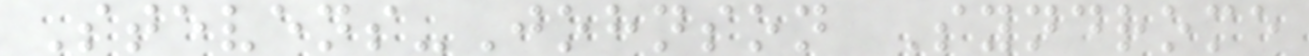Stevens-Johnson Syndrome
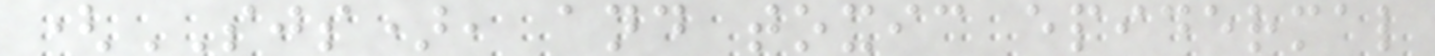(SJS), and toxic epidermal
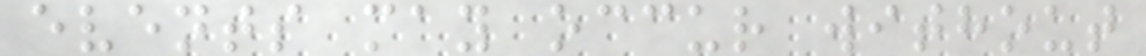events may occur without
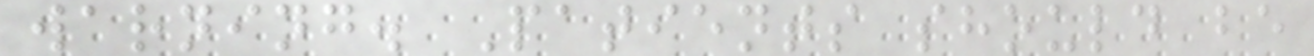warning. Patients should be
